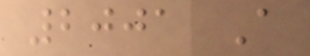2001 A
